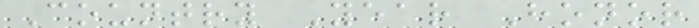Country Year Honor
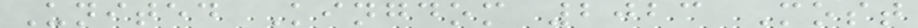United Kingdom 2023 Most
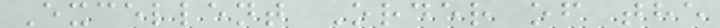Excellent Order of the
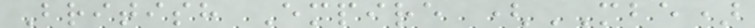British Empire (MBE)
